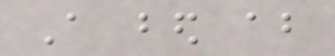A bed about
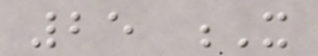25 X
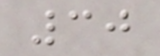30
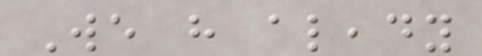We have aleady
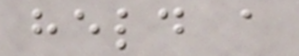held a
